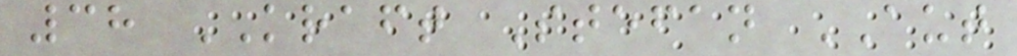38 KRAFT Stefan AUT
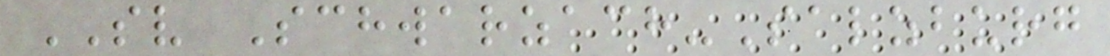SV Schwarzach-Salzburg
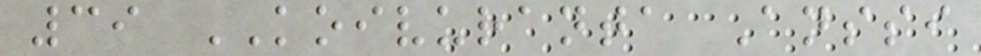39 KOIVURANTA Anssi
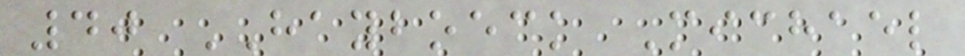40 HAYBOECK Michael
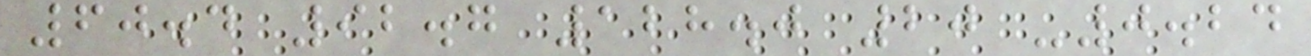60.4 92.7 128.0 20 -0.24
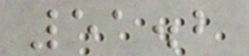51.2
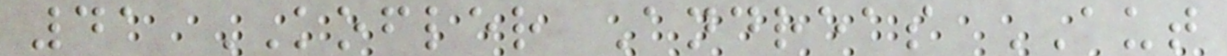41 KOFLER Andreas AUT
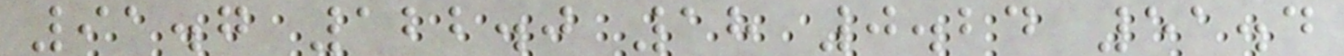91.7 122.0 18 0.24 51.4
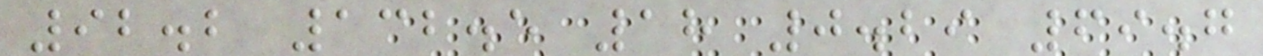92.2 132.5 18 0.29 69.7
